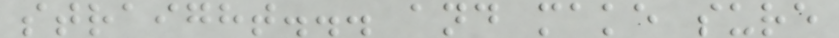straight... and make sure
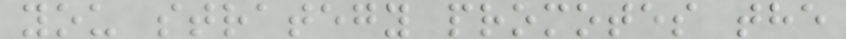you strategy promotes the
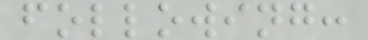following:
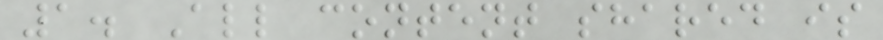1. All content shared is
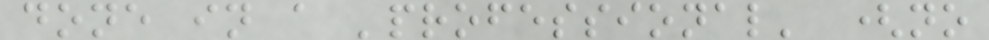done in a 'professional' (no
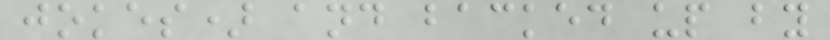jokes) and backed up by
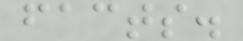facts.
